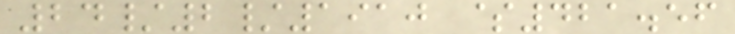24/2/1910 $421.56
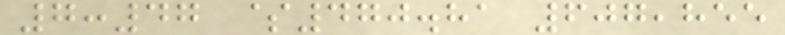7:47 $470.81 607,855
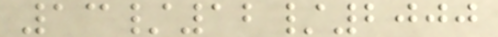13/12/2000
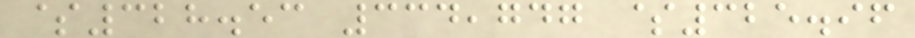$328.53 334,747 $325.96
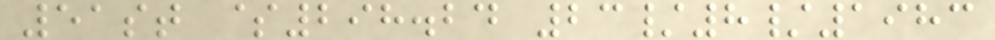51st $298.24 23/8/1983
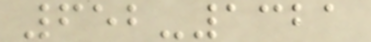652-1321
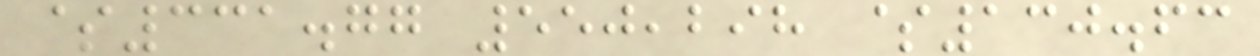$331.77 550,298 $130.63
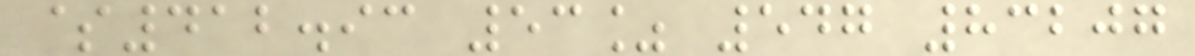$412.93 53% 547 83207
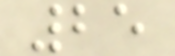25
